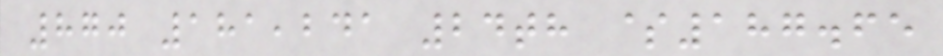870 181,241 24th $187.65
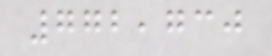772,730
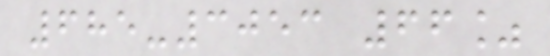685-3053 66%
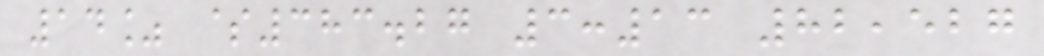14% $383.27 3:13 82,527
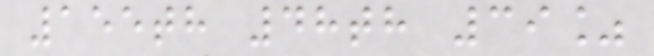155th 48th 39%
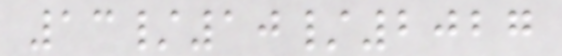13/10/2027
